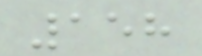158
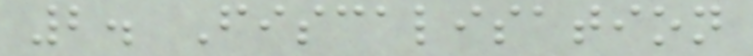2. Fiscalisation
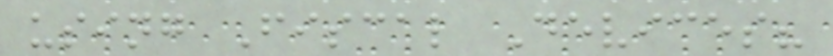using Fiscal Devices?
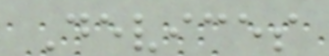Devices
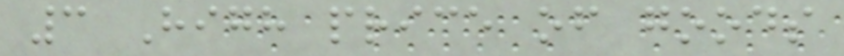3 High price of goods
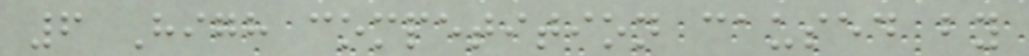6 High competition caused by
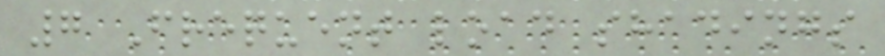7 Frequent load shadings
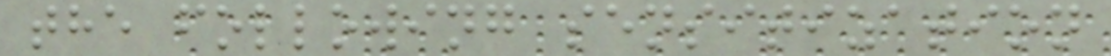the following sensitization
